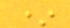*
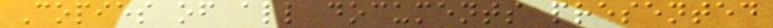Copies of all documents presented
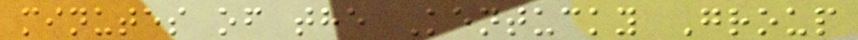minutes of the Kentucky Group
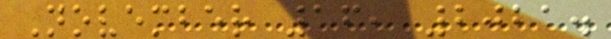November 16, 2021.
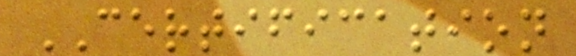CERTIFICATION
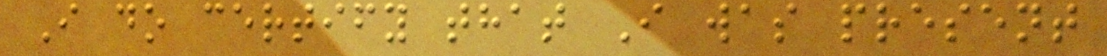I do certify that I was present
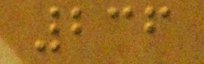236
